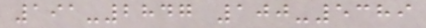191-2847 100-5389
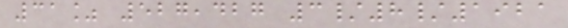31% 527,427 3/8/1921
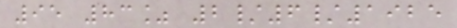95 83% 2/6/1925
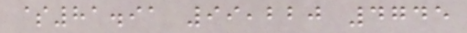$81.91 99,220 4745
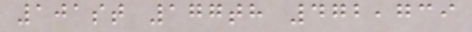101st 177th 472,739
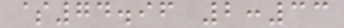$74.96 2:33
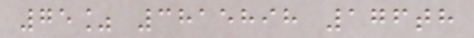75% 3815898 176th
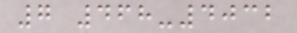7 468-4032
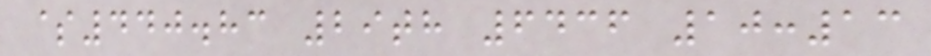$440.83 29th 6436 10:13
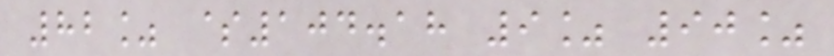82% $104.18 9% 90%
